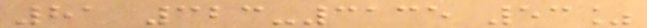81 323-3135 53%
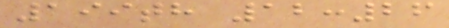199th 12:26
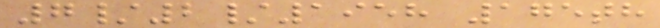7/2/1958 175th
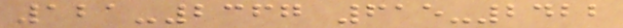121-2367 615-2422
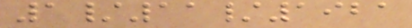1/11/1921
